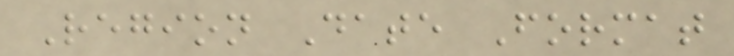Region Date Format
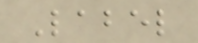Label
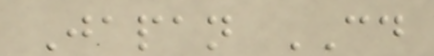Japan CD
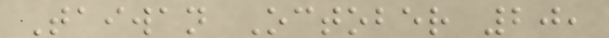Taiwan October 20,
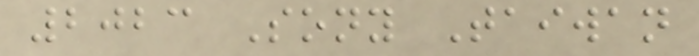2023 Sony Taiwan
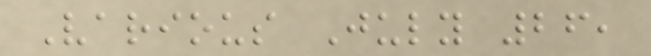Various July 26,
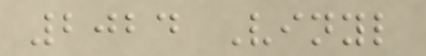2024 Vinyl
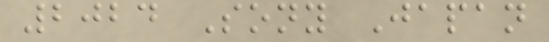2024 Sony Japan
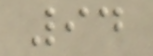94
